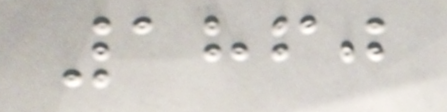1860
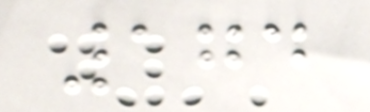174
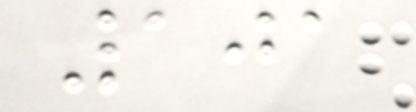101
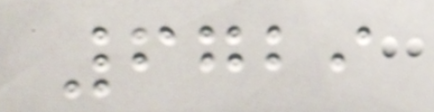6729
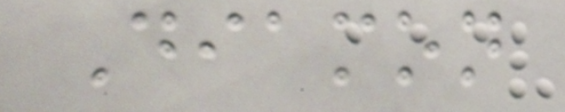Diamon
